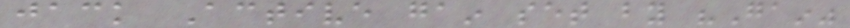jack Active gain set by "Gain"
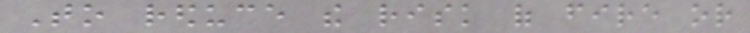To reduce the risk of fire or
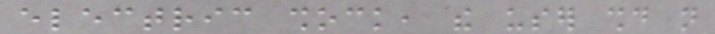electric shock, the user should not
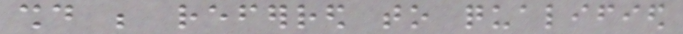should be referred to qualified
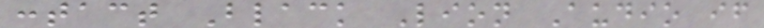contact Black Lion Audio if
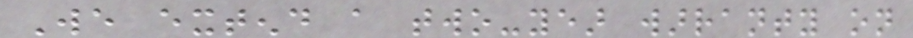We extend a two-year warranty on
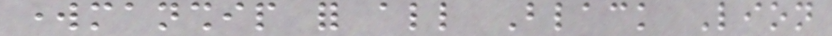workmanship for all Black Lion
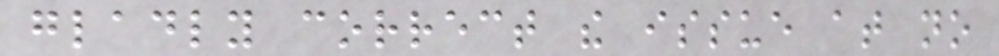gladly correct the issue at no
